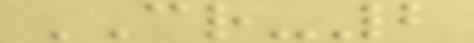CR-2
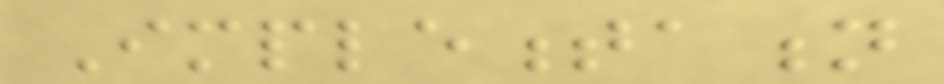Implementation
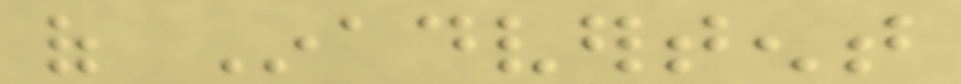of Inadvertent
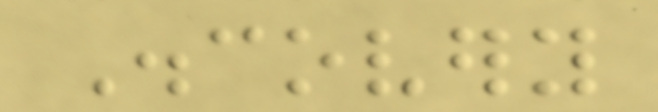Discovery
